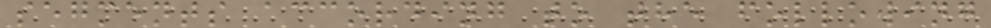segments according to the following
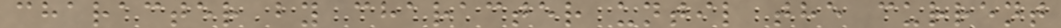character by character until the current
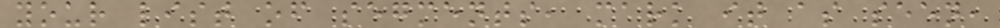your list of segments, mark it as seen,
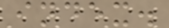index.
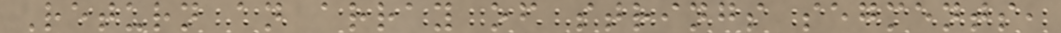Return an array of strings segments,
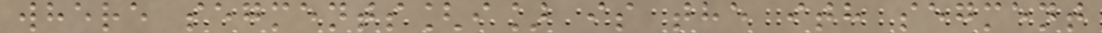where segments[i] is the ith segment
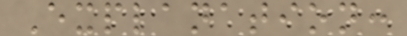Explanation:
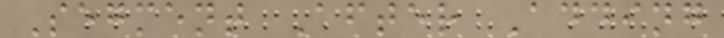Segment After Adding
